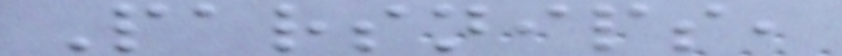Parsnips,
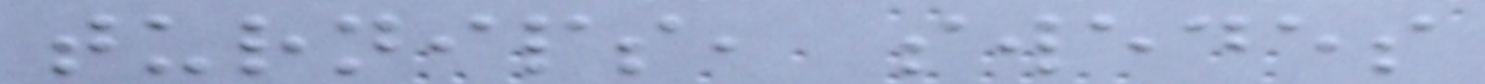turnips, swedes
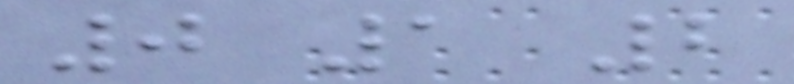0 1 2
